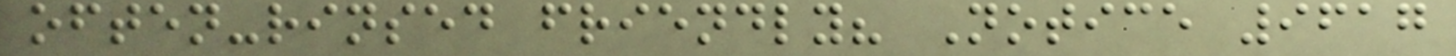often-rinsed friendly? Notice 9617
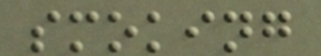smoking
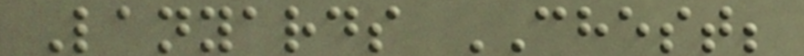Lanyards CHEST;
